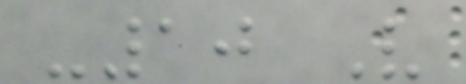-10 V
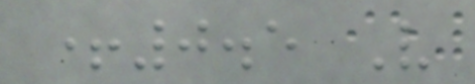+0.5 V
